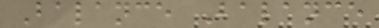Balance Balance
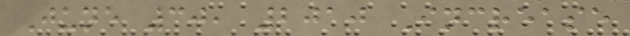June 30, 2010 Increase
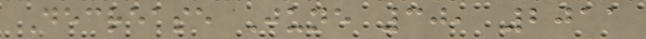Decrease June 30, 2011
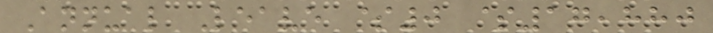Annual Leave $0 $17,880
